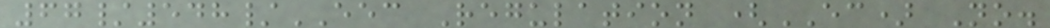67/548/EEC Regulation (EC) No.
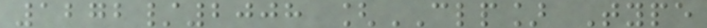1272/2008 [CLP] Type
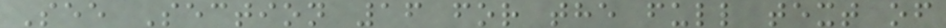See Section 16 for the full text of
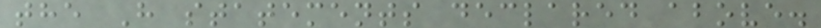the H statements declared above.
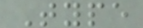Type
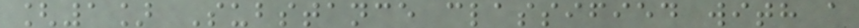[1] Substance classified with a
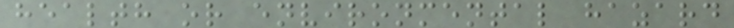health or environmental hazard
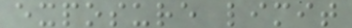exposure limit
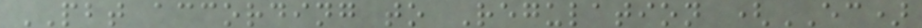PBT according to Regulation (EC)
